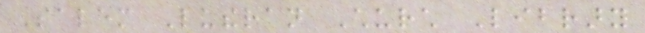Salem Lutheran Church Library
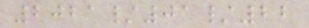2021/01/22
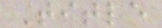Title
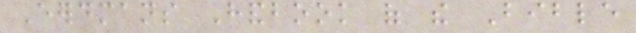Eerdmans Handbook of the Bible
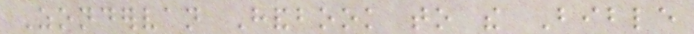Zondervan Handbook to the Bible
